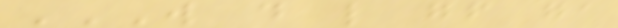W D L GF GA
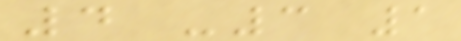4 -3 1
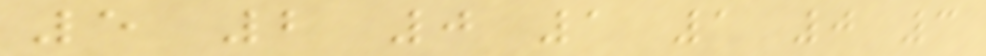5 2 0 1 1 0 3
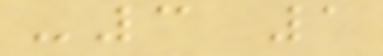-3 1
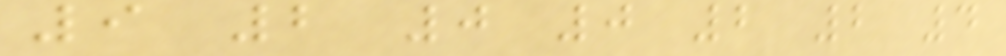9 2 0 0 2 2 4
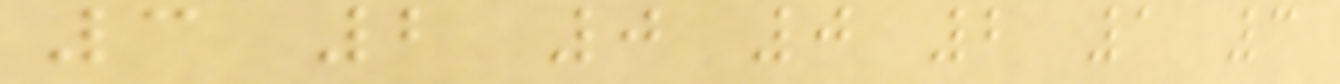3 2 0 0 2 1 3
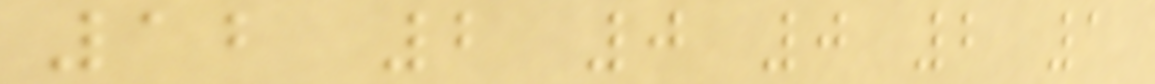12 2 0 0 2 1
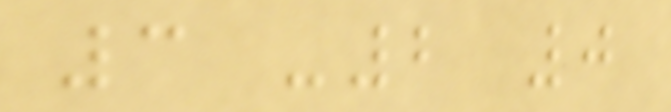3 -2 0
